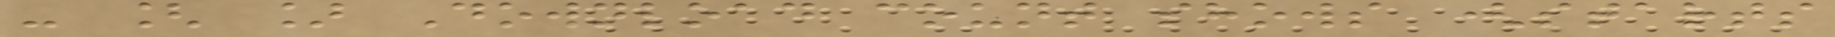- [ ] Download count shows (starts
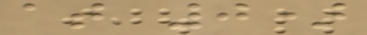at 0)
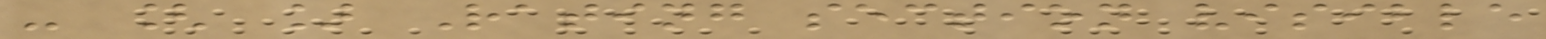- [ ] Rating section visible
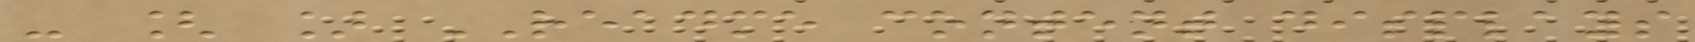- [ ] README content displays
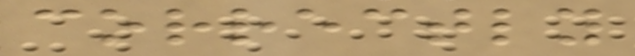correctly
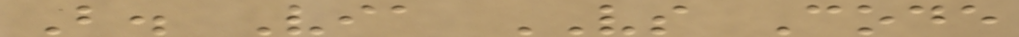B. Via VS Code
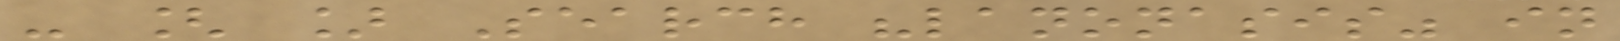- [ ] Search "lanonasis" in
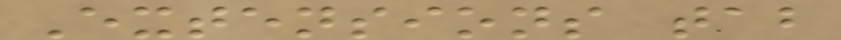Extensions tab
